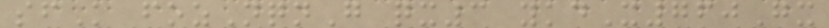sfK fozNqnG qx3 ykdX760Gx
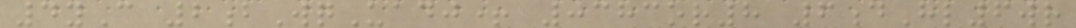4yC 2bWqUadj+ 0383or8 6dHl6wr
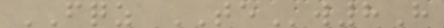FQZ TEw8H
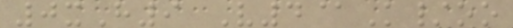0xH9 V4@K/oo
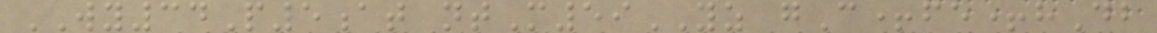WY34P5at ntM59YZ gC+fe+hDb
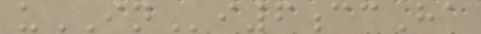uINi6ccHa
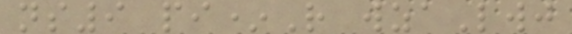ns9 pi*R wzaLwj
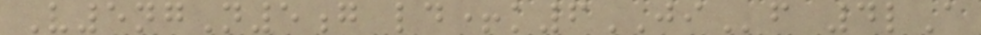V5ngN5g ld+k6JIf 4lA
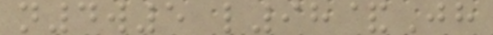n4w5 l98&Jh
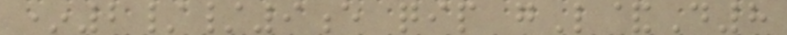*2//9e qip gL&D8
